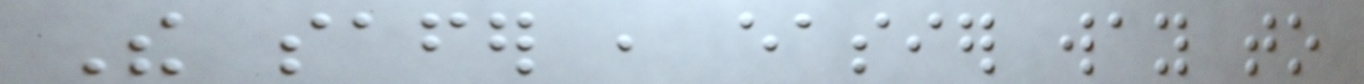The safer , easier way to
